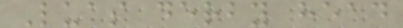Luas derby head
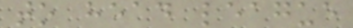to head league
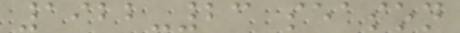1922-23 season
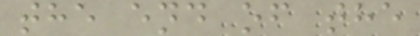the end of the
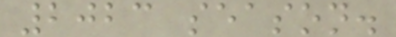2023 season.
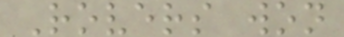Rovers won
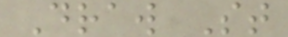Draw St
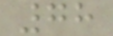78
